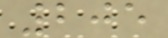205
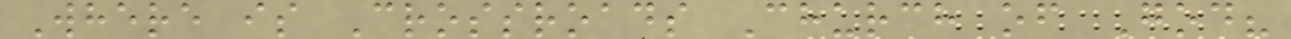Where is Crossroads Church of God?
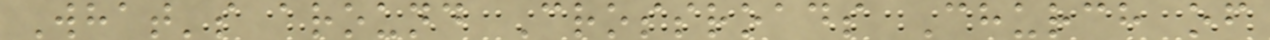What's around Crossroads Church of
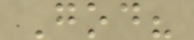God?
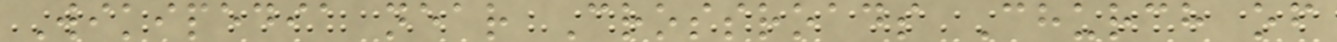Wikipedia near Crossroads Church of
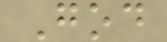God
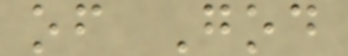of God
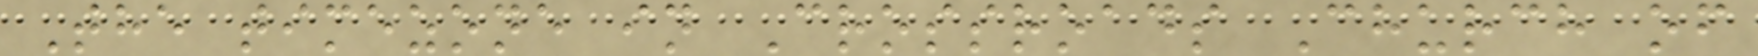The timezone in Crossroads Church of
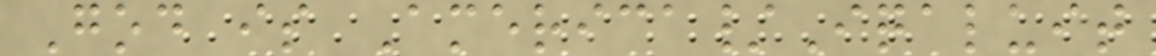God is America/Iqaluit
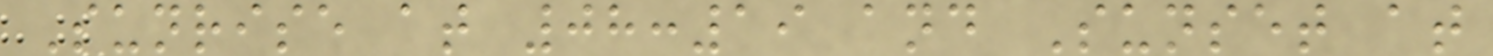Sunrise at 08:19 and Sunset at
